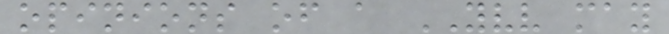opinions of a YVV may
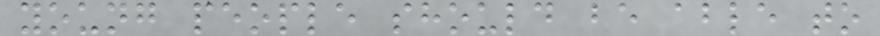young people should be able to
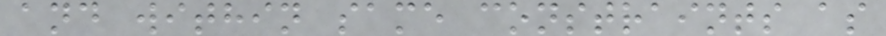and within same constraints as
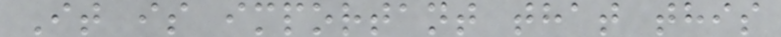It is important that this
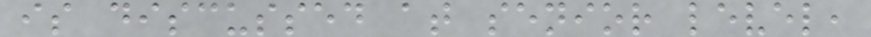is discussed at senior level,
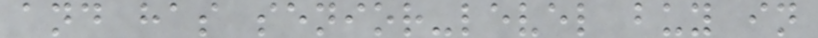and has senior-level buy in
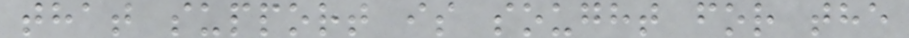that support is sought for the
